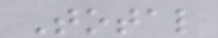Total
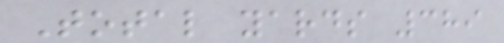Total yards 389
